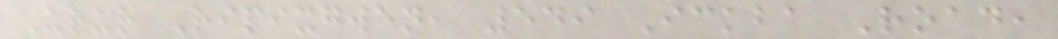Urur Ripixgwen, 549 Ickba Road,
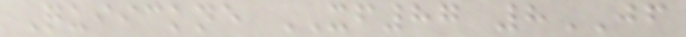Quiickne XF87 8JF
